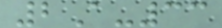2A-33
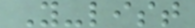Y-list
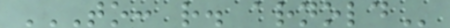TO: R. ARNOLD
